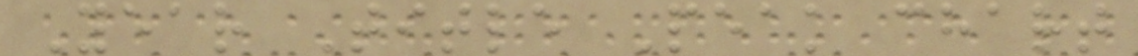Year Title Peak chart
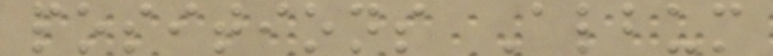positions Album
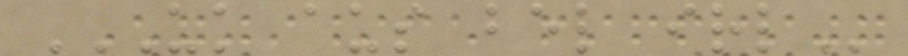UK AUS BEL IRL
